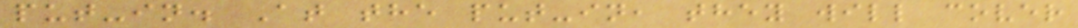put-in. At the put-in, they will cover
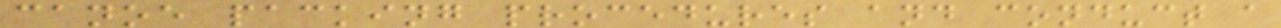canoe packing procedures and conduct a
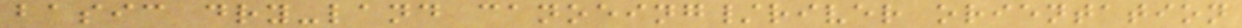basic dry-land canoeing/river orientation
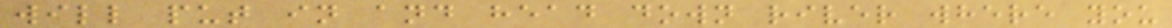will put in and head down river where you
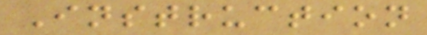Instruction
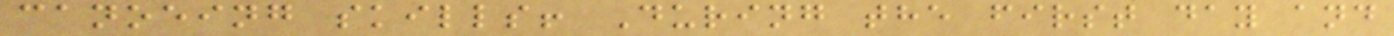canoeing skills! During the first day and
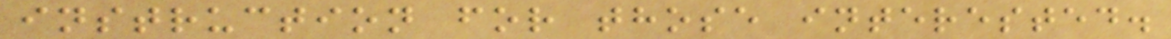instruction for those interested.
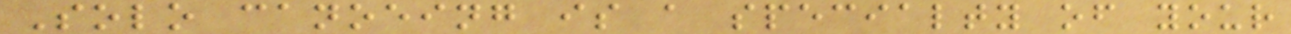Solo canoeing is a specialty of your
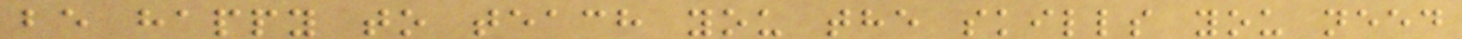be happy to teach you the skills you need
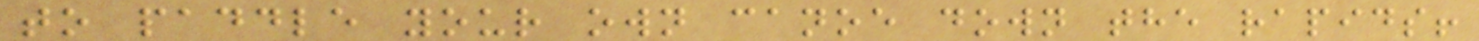to paddle your own canoe down the rapids!
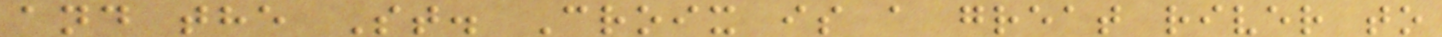and the St. Croix is a great river to
